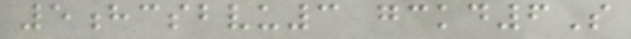5hcsbvu3 gckd6S
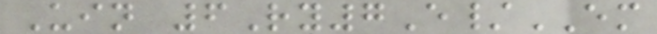Uin 6Ry7E/EM
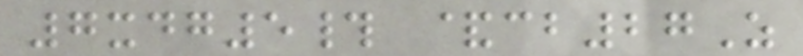7xdg5# &cb27Z
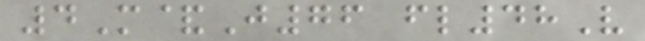4M&J76 fl48V
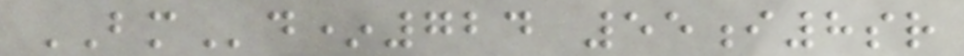BMd*724 55i8sr
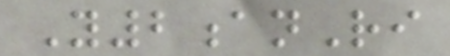Y2anRi
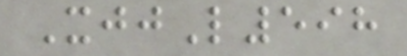XjjL598
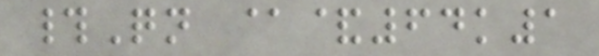#Qn @&64k1
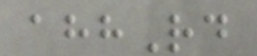ahhRd
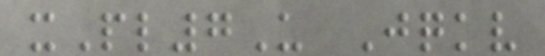xPl7U Jqkv
